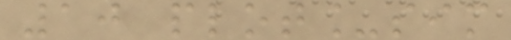10 plot_sim
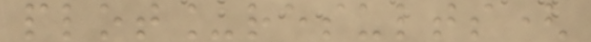plot_results(
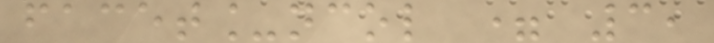facet_ncol = 3,
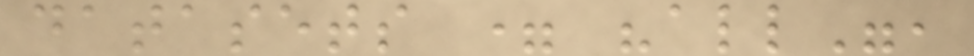datasets = "all",
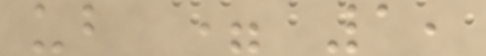ub = 1,
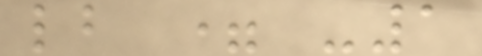lb = -1
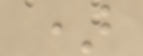)
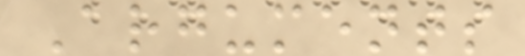Arguments
